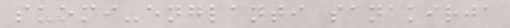suomi-englanti sanakirja
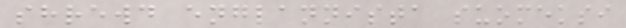shrewd englannista suomeksi
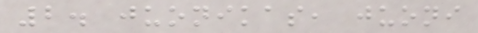2. juonikas, juoni
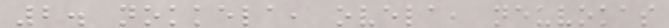2. nokkela, ovela, neuvokas
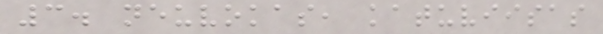3. neuvokas, katuviisas
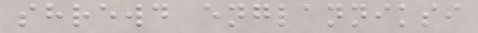shrewd englanniksi
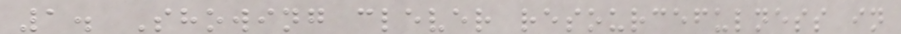1. Showing clever resourcefulness in
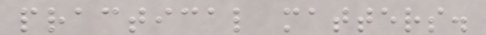practical matters.
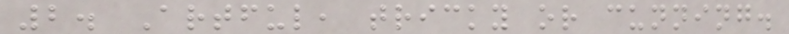2. Artful, tricky or cunning.
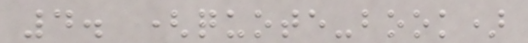4. (quote-book)
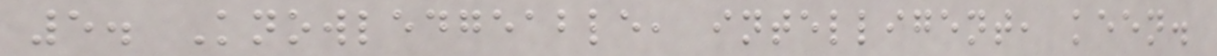5. Knowledgeable, intelligent, keen.
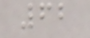62
